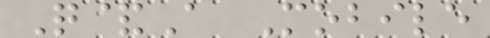Q&A Mobile
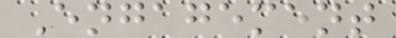Engagement
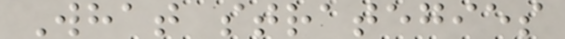What strategies
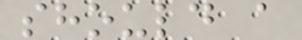should a
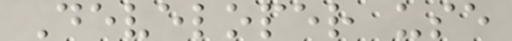Developer use
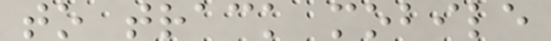to track mobile
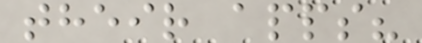their apps?
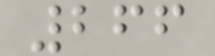266
